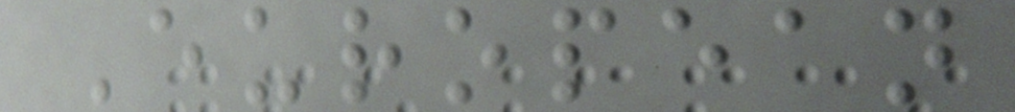European
